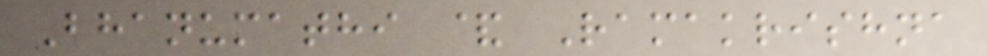Bhanumathi & Ramakrishna
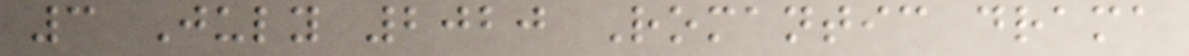3 July 2020 Romantic drama
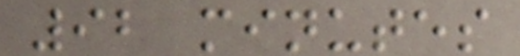92 minutes
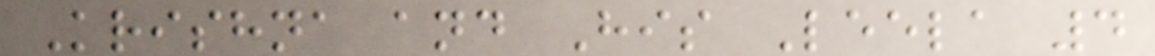Krishna and His Leela 4
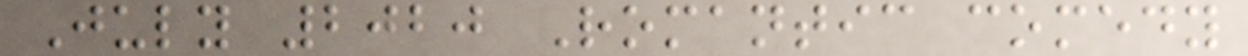July 2020 Romantic comedy
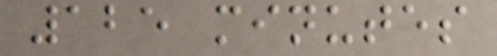125 minutes
